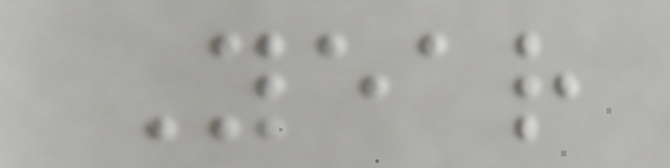Year
